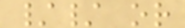// or
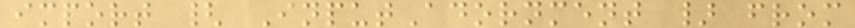import { InputAdornment } from
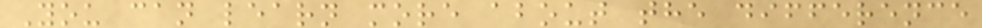You can learn more about the difference
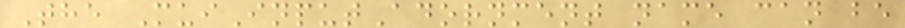The MuiInputAdornment name can be
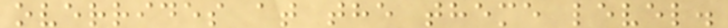overrides at the theme level.
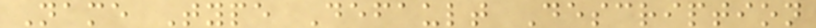Name Type Default Description
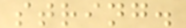string.
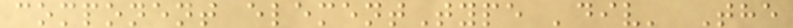component elementType 'div' The
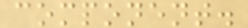component.
